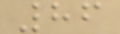86
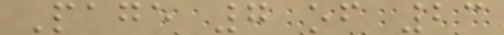Page 7 of 23
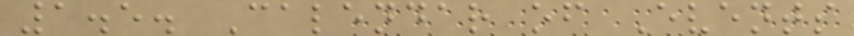1.5. Calendar of Events
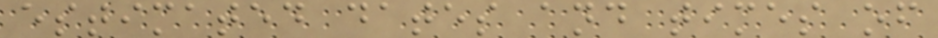estimated dates and times of
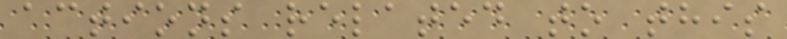actions related to this
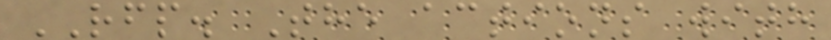RFP. The actions with
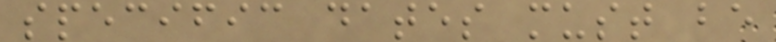specific dates must be
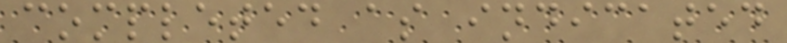completed as indicated
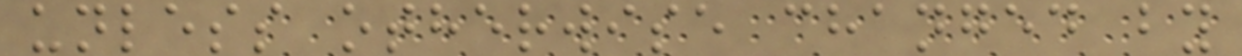unless otherwise changed by
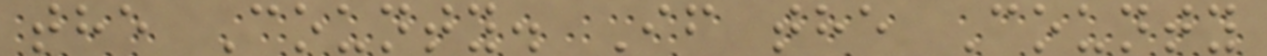the County. If the County
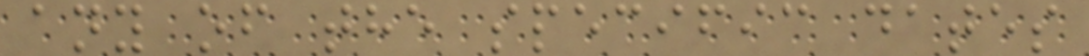any of the specific dates
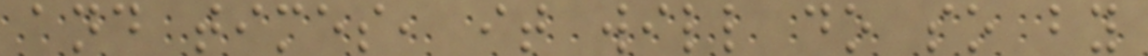and times, it will do so by
